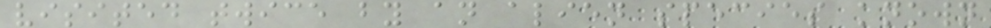visited twice by an alien species known
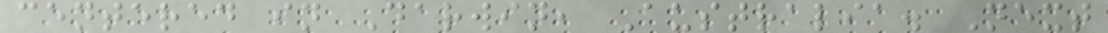centered in Darwin, Australia. Next
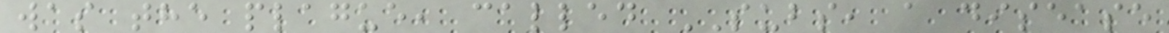was the plague, called SUBS, a disease
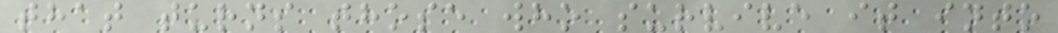that turns those who survive it into
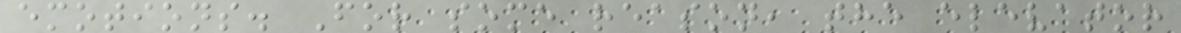emotions. For some reason, the elevator
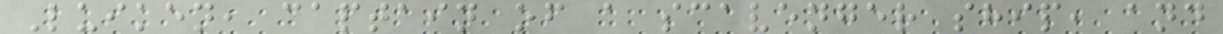Luiken, captain of a scavenger ship, and
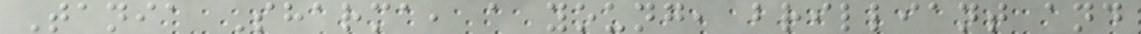Tania Sharma, a young, brilliant and
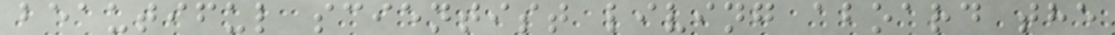beautiful scientist living aboard the
